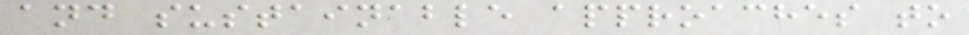and sustainable approaches to
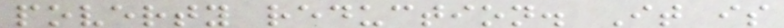poverty reduction. It is
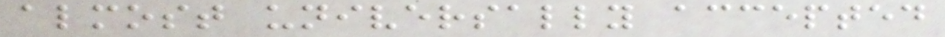almost universally accepted
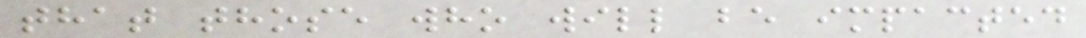that those who will be impacted
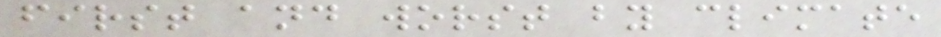first and worst by climate
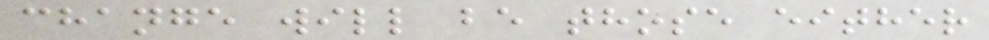change will be those either
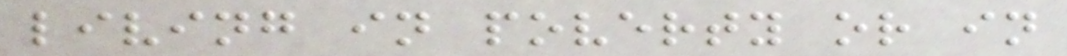living in poverty or in
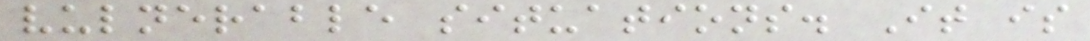vulnerable situations. It is
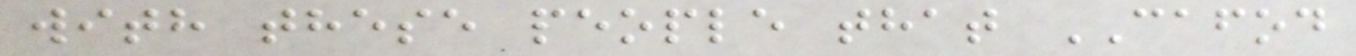with these people that CAFOD
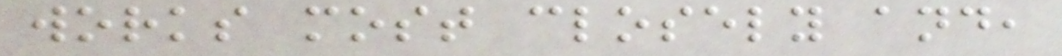works most closely and,
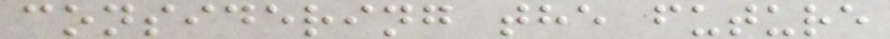considering the future
